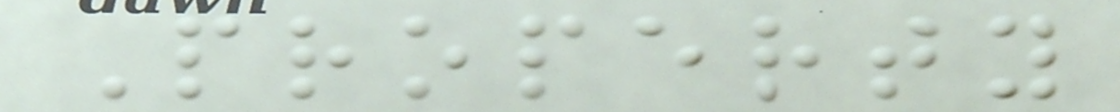Property
